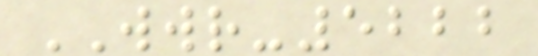WWR-5222
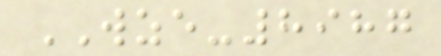WZE-8987
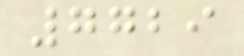7729
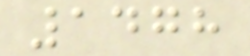1478
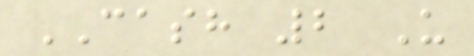CASH 2 U
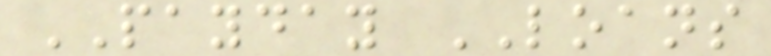PAYDAY LOANS
